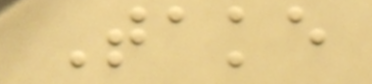Take
